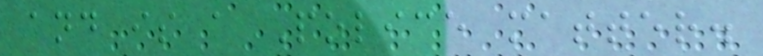and is a Police matter.
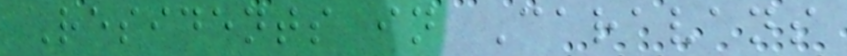Residents in Caravans
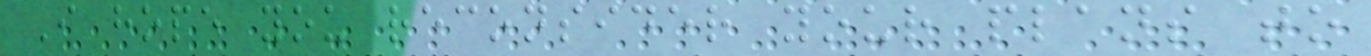I hope you reconsider your plans to
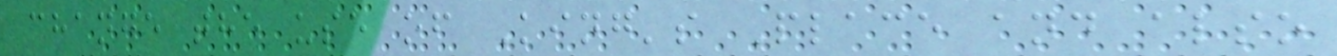change the use of King's Place and also
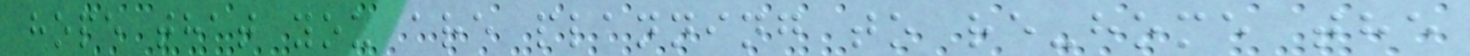hope that you are planning to re-home the
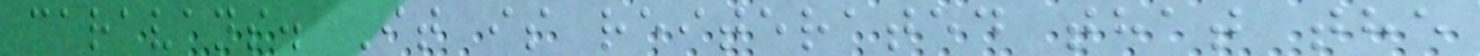caravans. It is reiterated that the
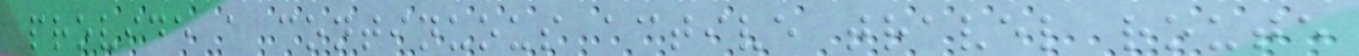provide a continuous active travel route
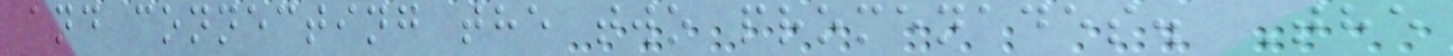and connecting the two promenades. The
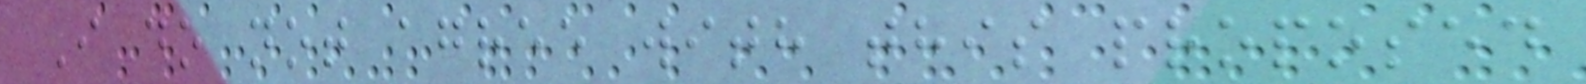I do not agree with this proposed
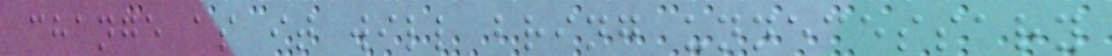change as it will bring unnecessary
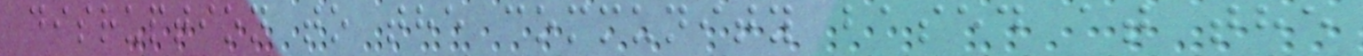disruption to the community based at the
